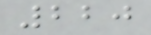220
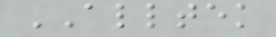ALLTEK
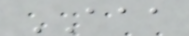AAA
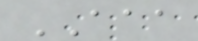AAA
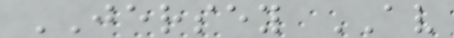JERSEY AV
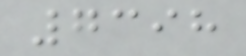7398
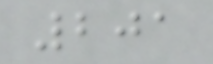201
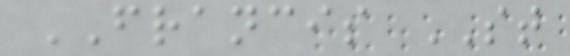FRANCIS ST
